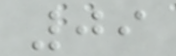09
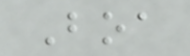Boa
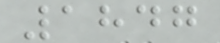1847
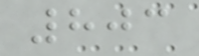803
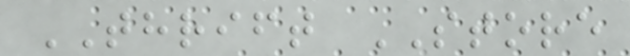THRIFT STORE
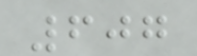607
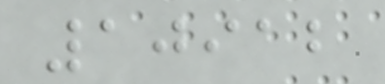10912
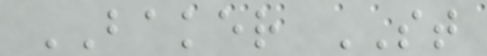BAKER ST
